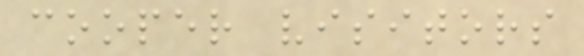cooper visitors
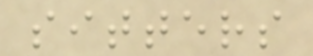sitters
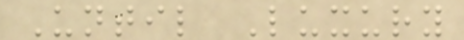Until Luxury
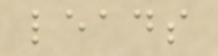leads
